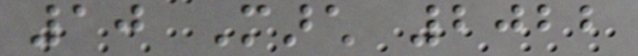10 March 2022
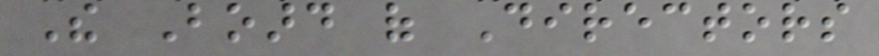The Board of Directors
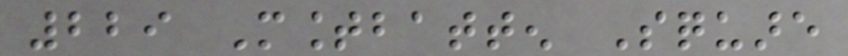229 Mountbatten Square
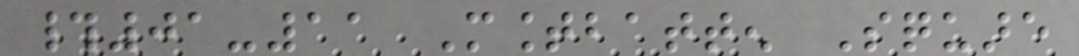#01-11 Mountbatten Square
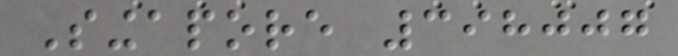Singapore 398007
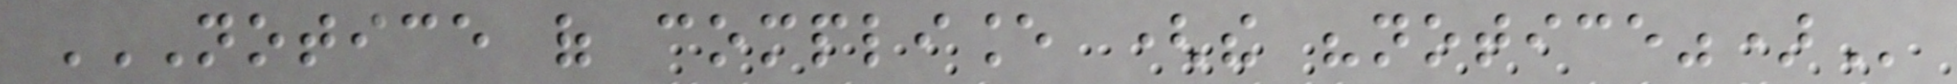NOTICE OF COMPLIANCE (THE "NOTICE")
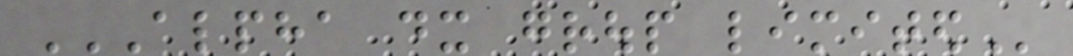ALPHA DX GROUP LIMITED
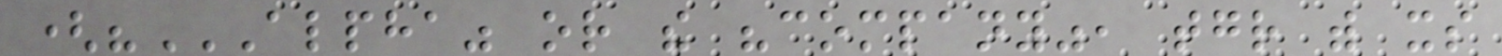("ALPHA" OR THE "COMPANY", TOGETHER WITH ITS
